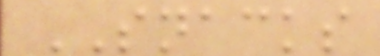SNACKS
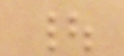|
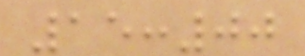15:00
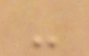-
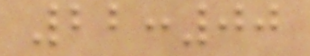22:00
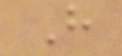H
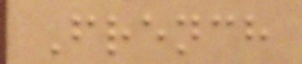French
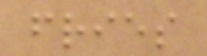fries
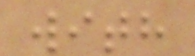with
